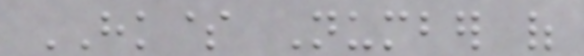HK$ Number of
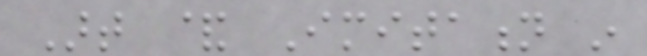Art & Imitation in
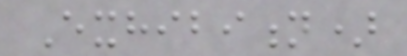Exhibition)
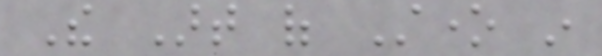The Art of Stone in
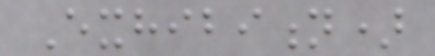Exhibition)
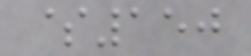$150
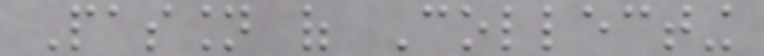Passion of Collecting
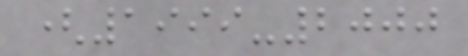(1999-2000
